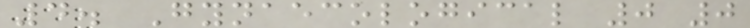4. Gynaecological 0 0
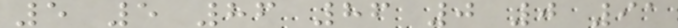5 5 86 86 0 0 91
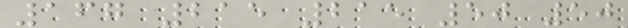167 215 215 50 50
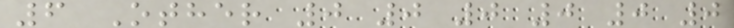6 Other 0 0 0 0 0 0
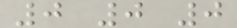0 0 0
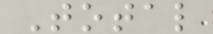Total
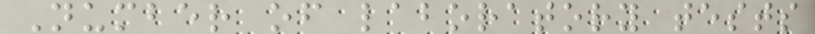Number of laboratory tests
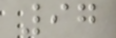97
